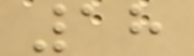18
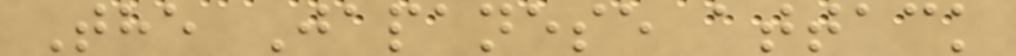The Japanese attack
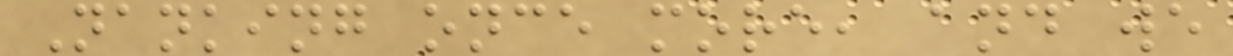Nanking once more, and we
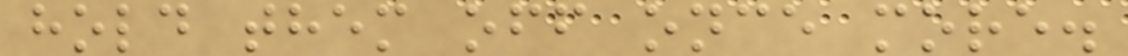hold them off once more.
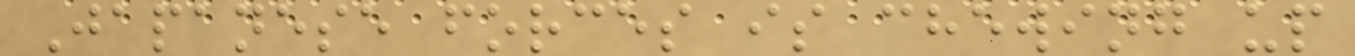Japanese forces is chewing up
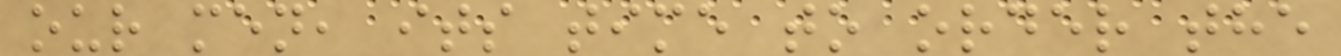our men, its time to order the
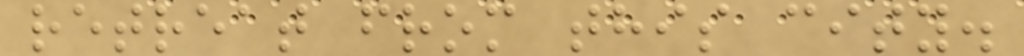retreat from this city.
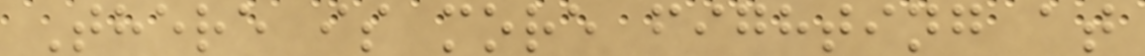There is more fighting at
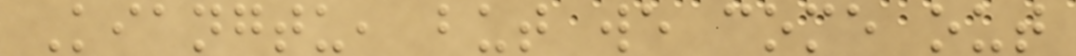Kiangtu, but we come out
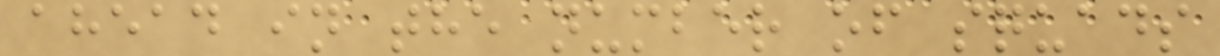ahead in the number of squads
